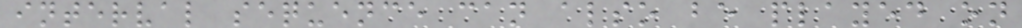interval sequence can also be played on
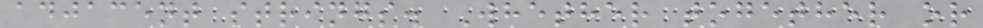adjacent strings. Whether together or
